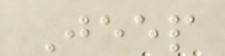Jeep
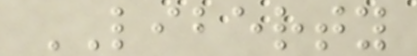LIBERTY
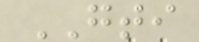GTI
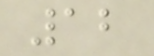12
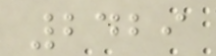2429
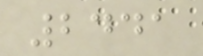2441
